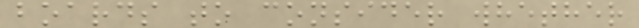boards to consider whether
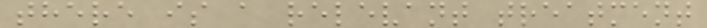there is a relevant treatment
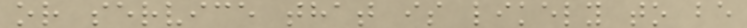or service that is likely to be
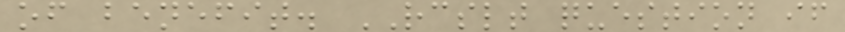of benefit. RCSLT question if
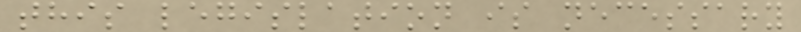this legislation is necessary
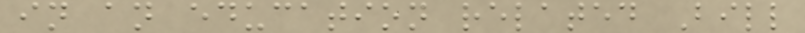in an education related Bill
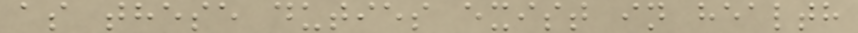as these duties exist in health
